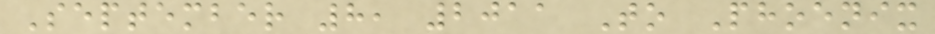September 8, 2011 To Phoenix
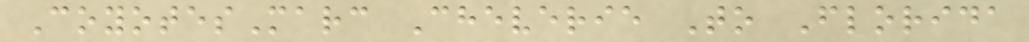CoyotesMarc Cheverie To Florida
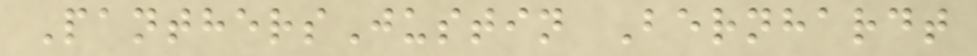PanthersJustin Bernhardt
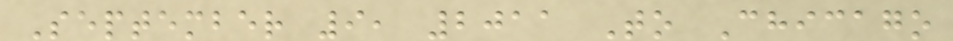September 9, 2011 To Chicago
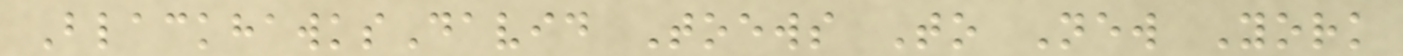BlackhawksDavid Toews To New York
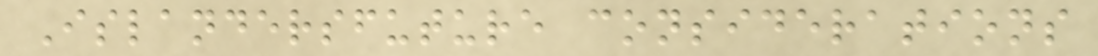Islandersfuture considerations
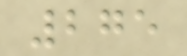275
